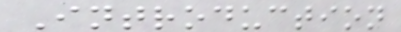Introduction
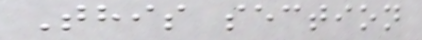This section
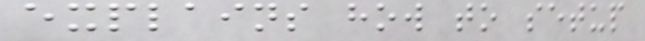explains how to setup
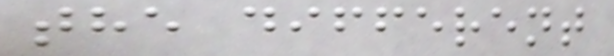the different
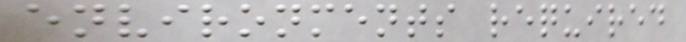environments required
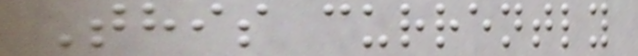This currently
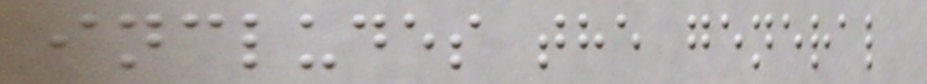includes the general
